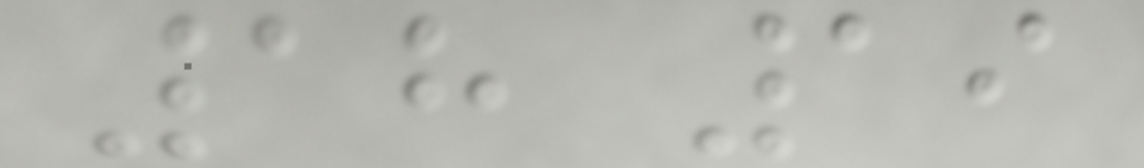18 19
